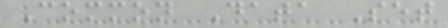Common Data Set
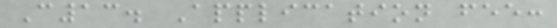C13. Application fee:
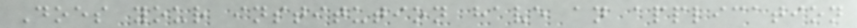Does your institution have an application
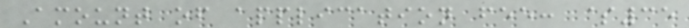Amount of application fee: $35
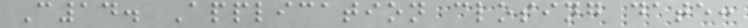C14. Application closing date:
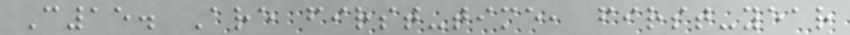C15. Are first-time, first-year
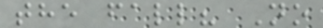the fall? No
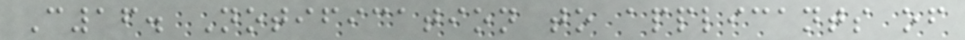C16. Notification to applicants of
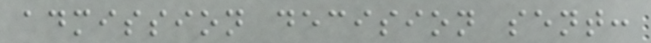admission decision sent:
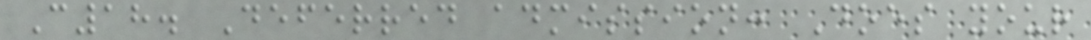C18. Deferred admission: Does your
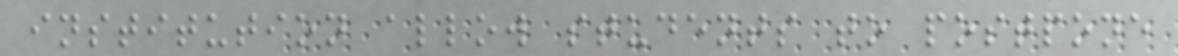institution allow students to postpone
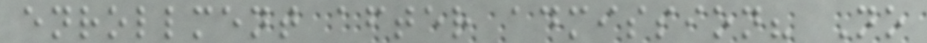enrollment after admission? No
